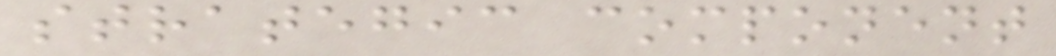strategic component
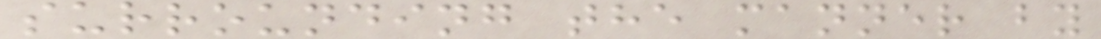surrounding the manner by
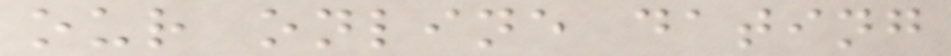our online dating
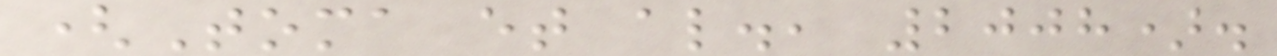(Toma et al., 2008).
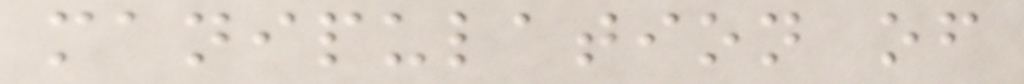manipulation of
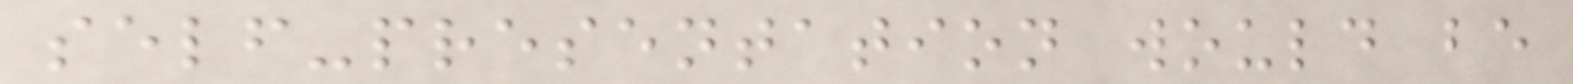self-presentation would be
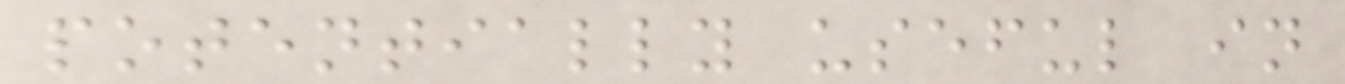potentially useful in
